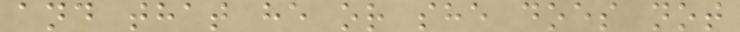and that he or she does not
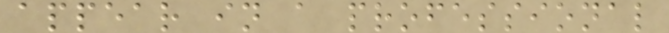appear in a professional
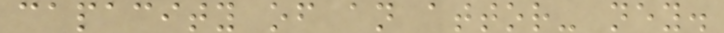capacity of an attor- ney.
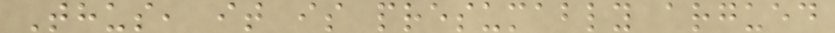Thus, it is presumably argued
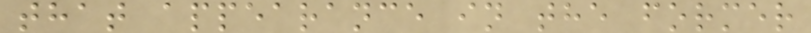that appearance in the former
